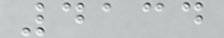4134
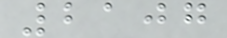2107
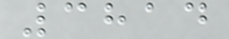3814
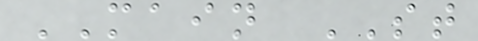MAIN ST
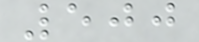500
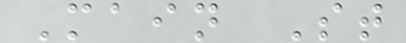Main St
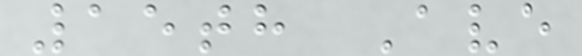15th Ave
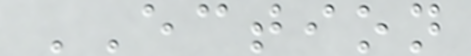ECTION
